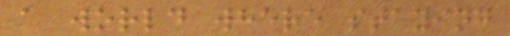a world where staying
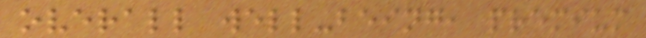overall well-being, premium
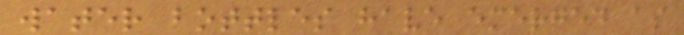water bottles have emerged as
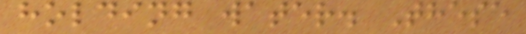holding water. These
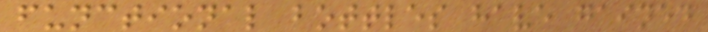functional bottles have gained
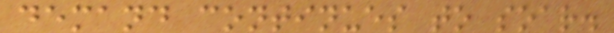demand continues to soar.
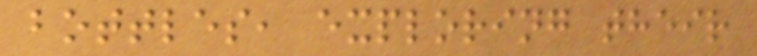bottles, exploring their
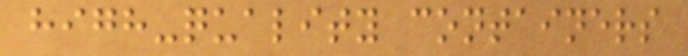high-quality containers
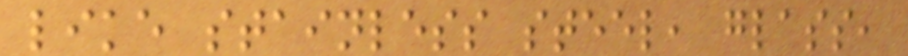like stainless steel, glass,
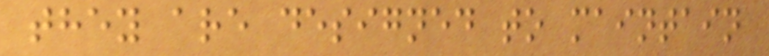they are designed to maintain
